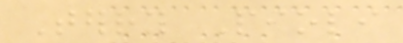Terry Pioli
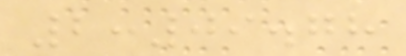2:09.78
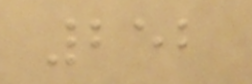252
